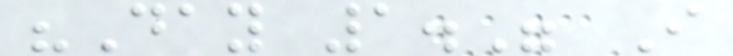"Day 1." I
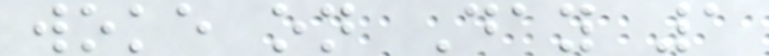woke on Day 1
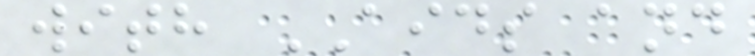with AIDS and
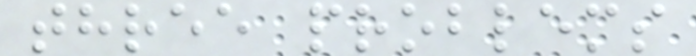three problems
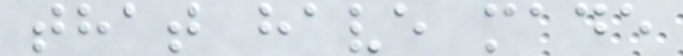that have made
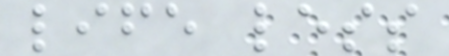life less
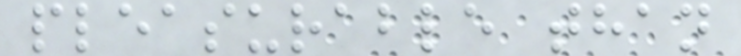pleasurable than
